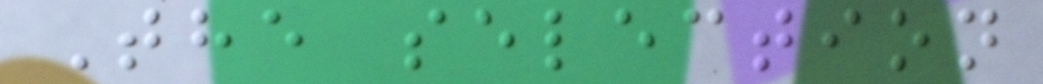The selection
